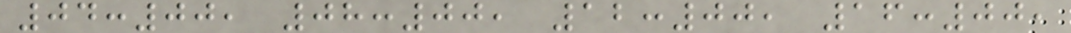04:00, 08:00, 12:00, 16:00,
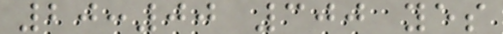20:00 300 yes
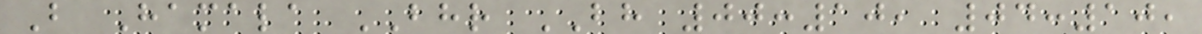B Hamala BHR BH 00:10, 04:10,
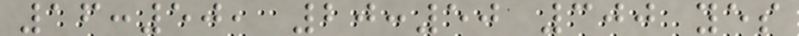16:50, 20:50 300 yes
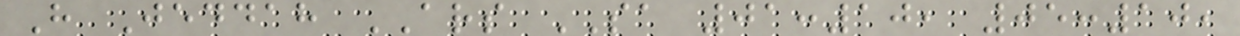H Jeddah ARS SA 01:10, 05:10,
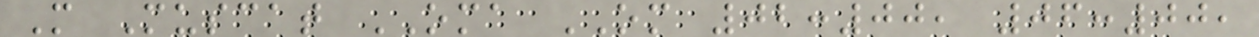M Muscat OMA OM 02:00, 06:00,
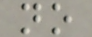no
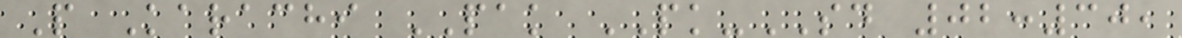P Karachi PAK PK-SD 02:30,
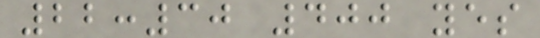22:30 400 yes
